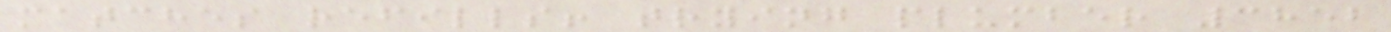matches refills! trying plumber 3852
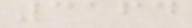3164
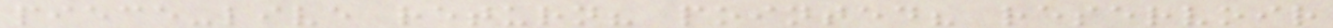piece-live return? pointed? reservoir
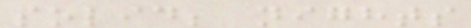solid; nights
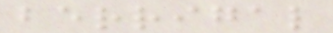berrigal
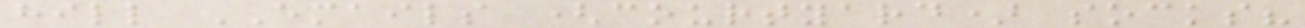hill EMAILS (courtyard) socks?
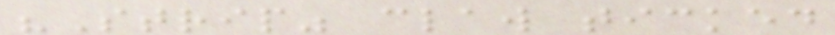"Strip" claw ticked
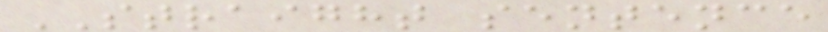STRAIGHT sentence
